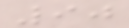90
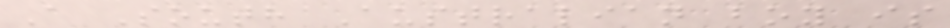A South Australian boy is
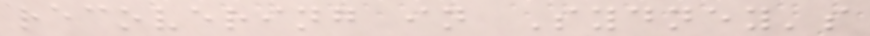recovering in Sydney's
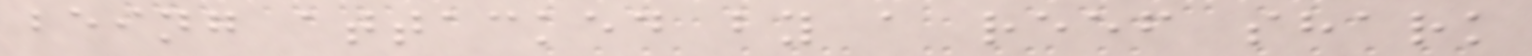being attacked by a reef shark
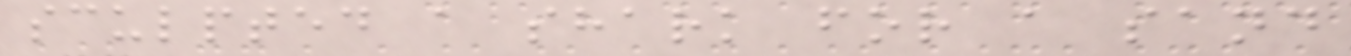sculpted a shark for a sand
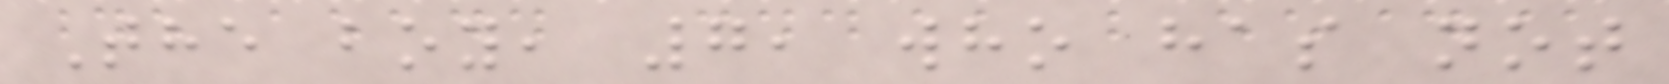The boy, 7, who has not
